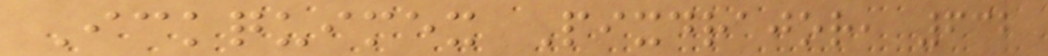Ickquimex Pixdrajor, 632
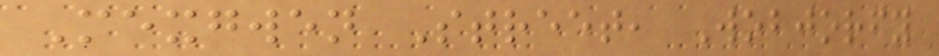Mexgwen Street, Wobjorfy
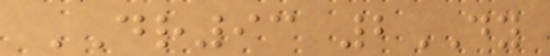DR93 2DY
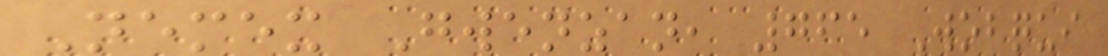Nemex Gwenzan, 765 Wobqui
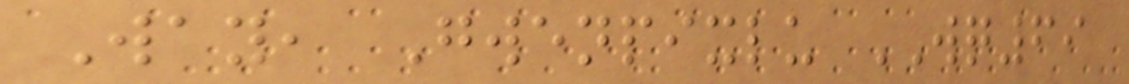Way, Gwenpixlu WQ69
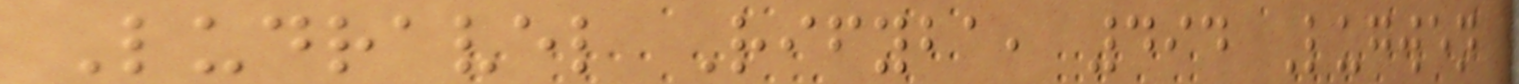Ludravel Rifyba, 494 Lugwen
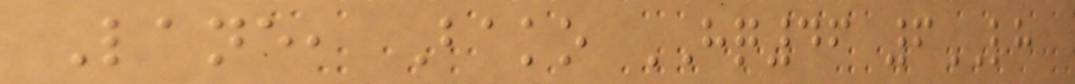Lane, Bako HQ46 6LH
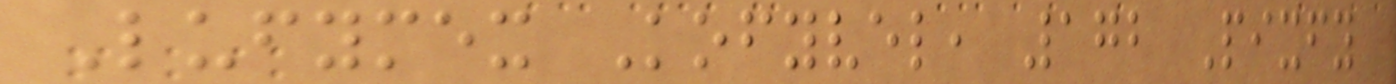Lufymex Kofyvel, 172 Pixfy
